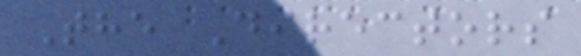The Directors
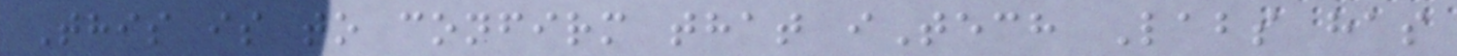This is to confirm that iTech Labs has
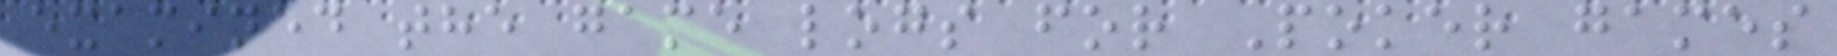examined the game logs for Poker games
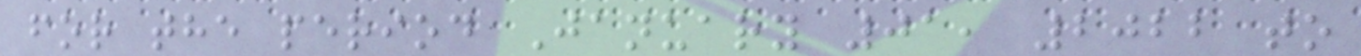for the period January 01, 2022 to
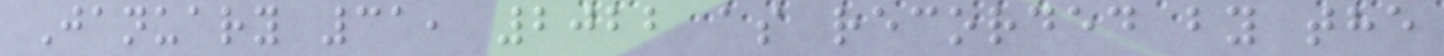January 31, 2022 as recorded by the
